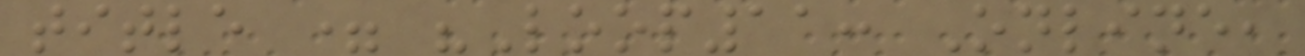title = "Loop11: Online,
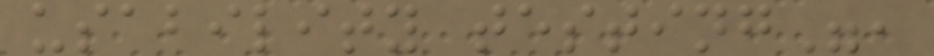usability testing",
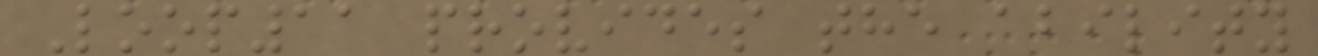Loop11 provides the ability
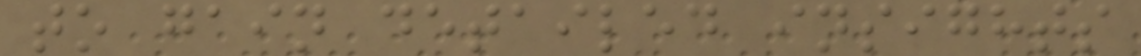to gain detailed insights
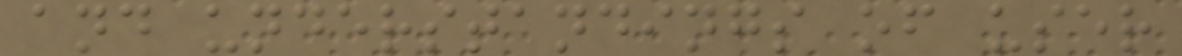and understandings of user
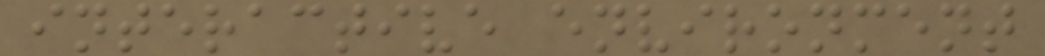interactive environment
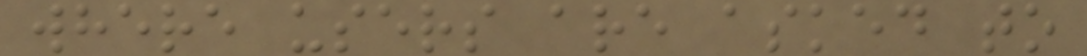where users are asked to
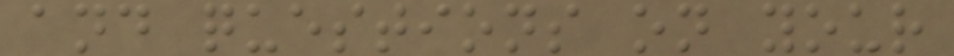and questions on your
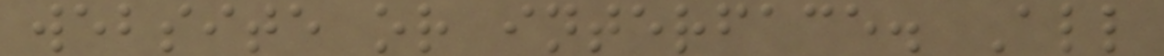website or interface. All
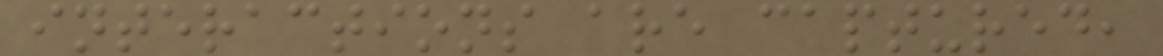interactions are captured,
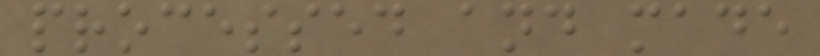processed and made
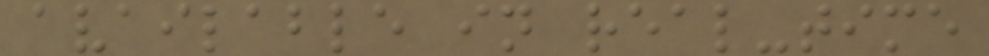available in real-time
